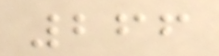266
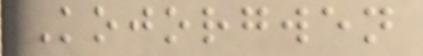Kojorgwen
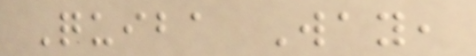Quiba Way,
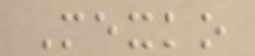Mexko
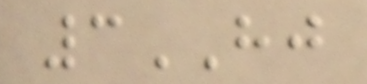3HJ
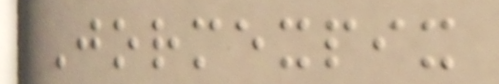Jormexpix
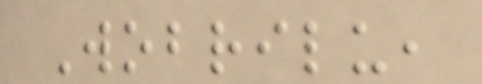Wobrilu,
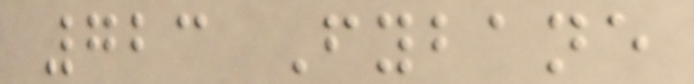723 Fybane
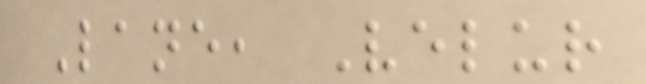Lane, Velur
